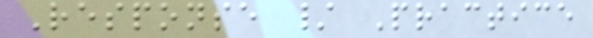Response / Practice
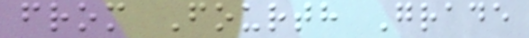from Fourth Grade
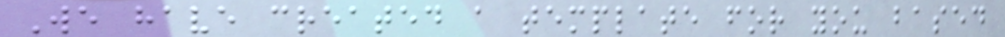We have created a template for you based
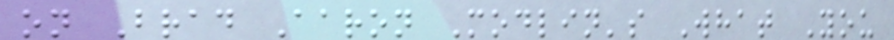on Brad Aaron Modlin's What You
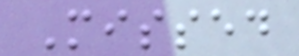Missed
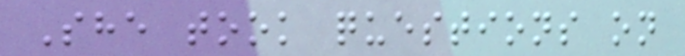She took questions on
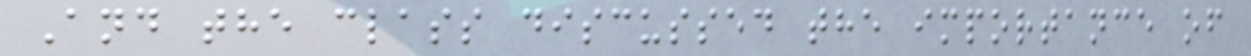And the class discussed the importance of
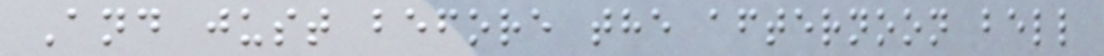And just before the afternoon bell
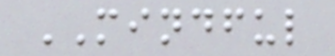MINDFUL
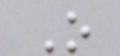O
